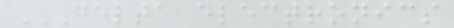DELTA ELECTRONICS
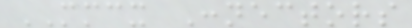MMCX Connectors
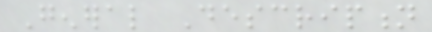General Description
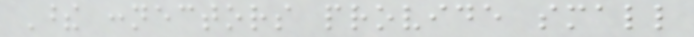These connectors provide small
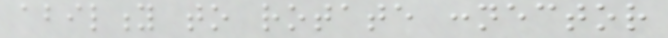ability to rotate connector
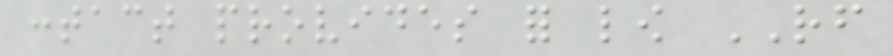contact provides for low RF
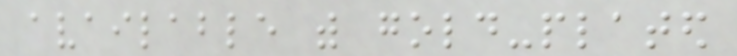available with gold-plated
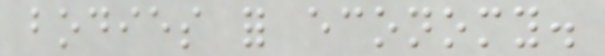bodies for economy.
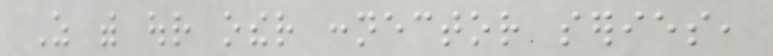As with our other connector series,
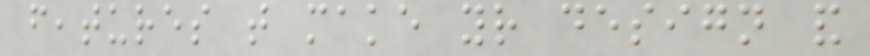features that make your design and
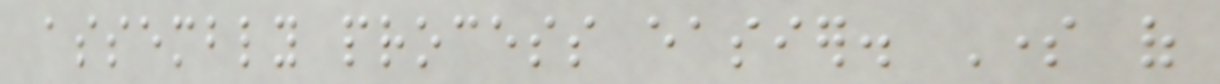assembly process easier. Some of
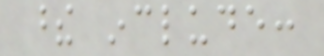these include:
